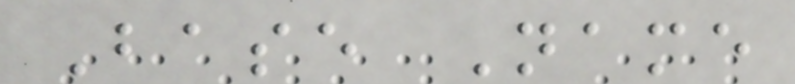Base Name
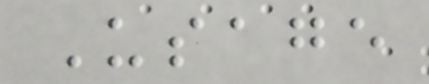Usage
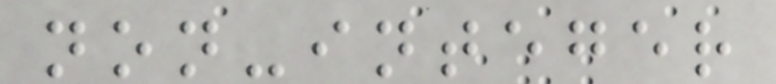non-integer
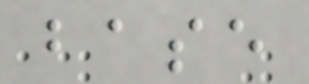base
